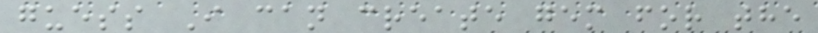guess I can create gem for the
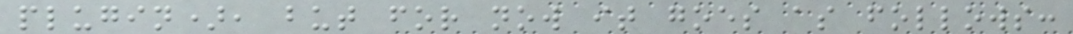plugin), but for now it goes as follows:
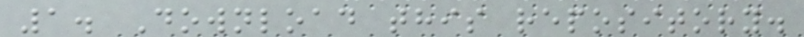1. Download this repository.
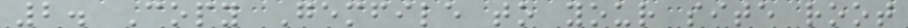2. Copy Gemfile to your site root
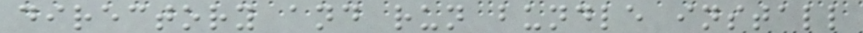directory and run bundle install
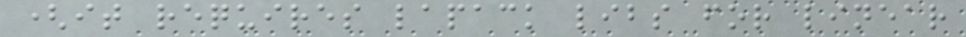(it requires lapack libs for linear
